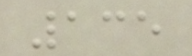135
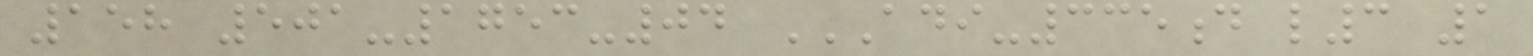158 501-1753-04 ADI-335D L3 1
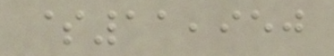$11,950
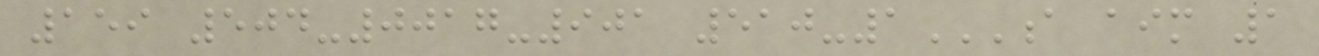159 504-0017-901 510-1A AIM 1
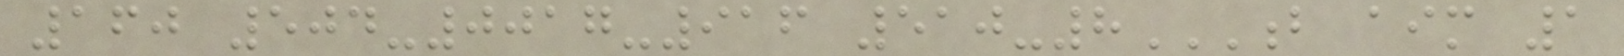160 504-0017-916 510-8B AIM 1
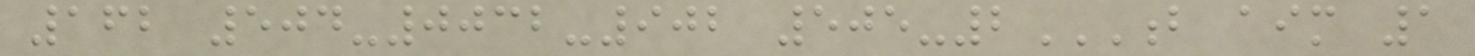162 504-0032-902 505-2B AIM 1
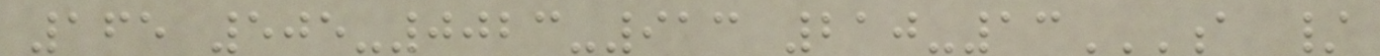165 505-0023-913 210-13A /
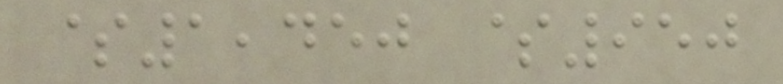$1,450 $950
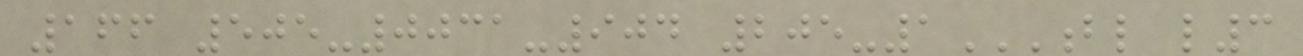166 505-0031-904 205-1BL L3
